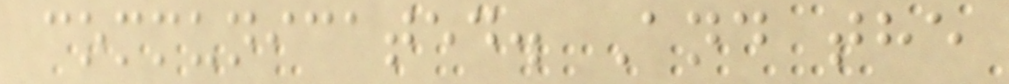communicated. And the
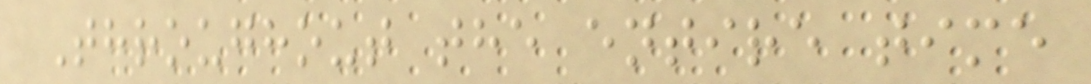Throughout the entire time
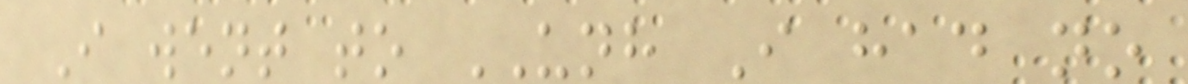I went to UNH I had no
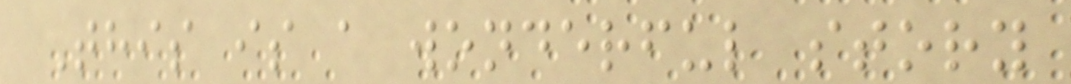This is a wonderful story
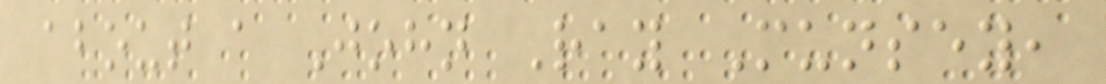about a John Ray Munsey,
